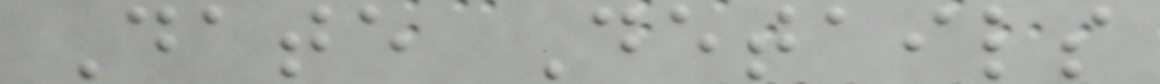Date Details
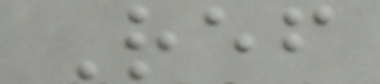Ref
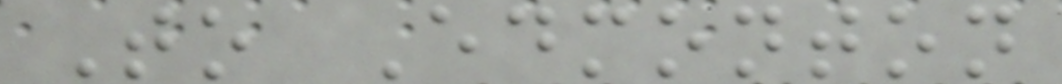To Edmonton
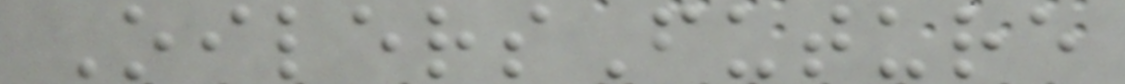OilersFuture
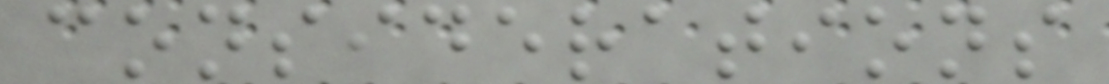considerations
